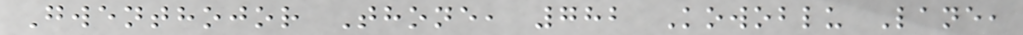Gwenthojor Thone, 782 Kowoblu Lane,
